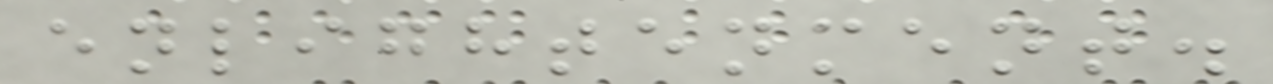enlightenment.
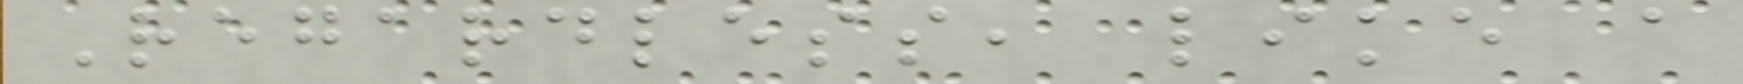Regardless, like a
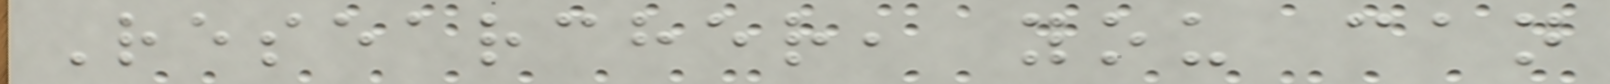Researcher, you can
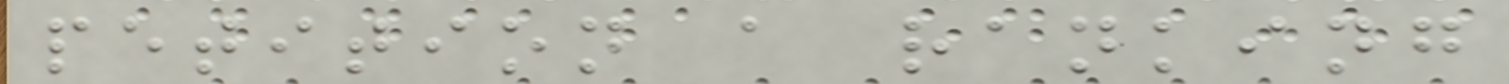petition a ranking
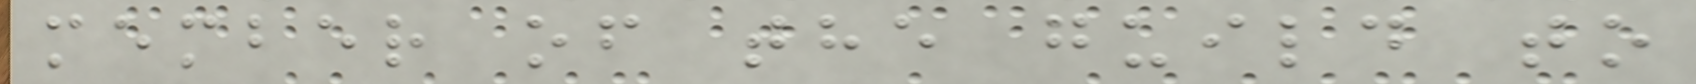member of the guild to
